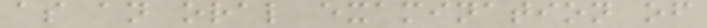as an oral examination of
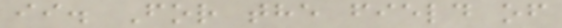ii. For the field of
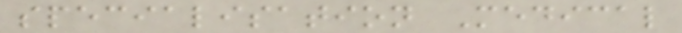specialisation Medical
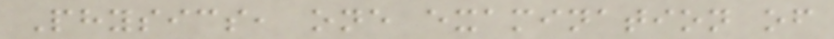Physics, one examination of
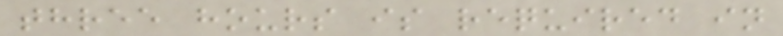three hours is required in
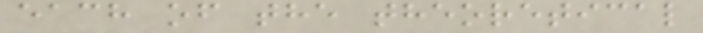each of the theoretical
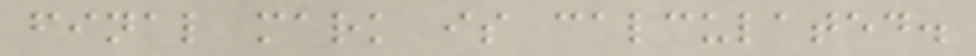final mark is calculated.
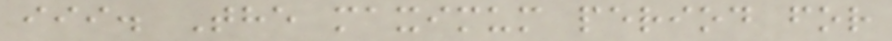iii. The maximum period for
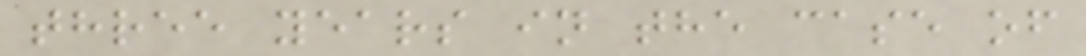three years in the case of
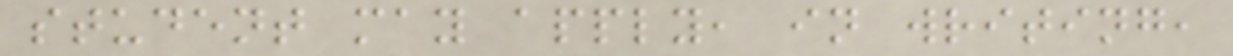student may apply, in writing,
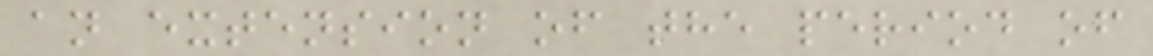an extension of the period of
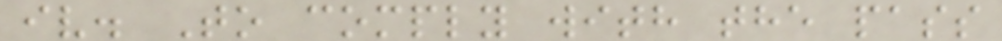iv. To comply with the pass
